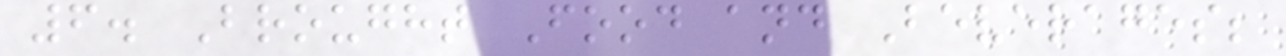6. Brought Food and Beverages;
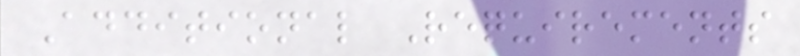Additional Requirements
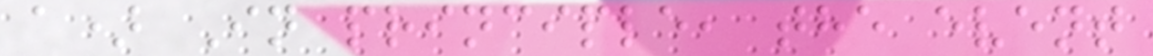a) In principle, the event
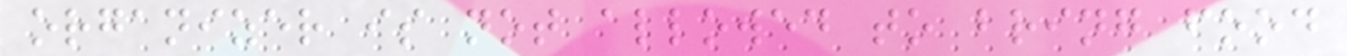organizer is not allowed to bring food
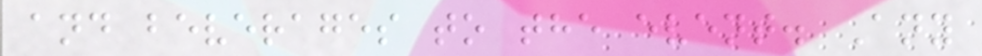and beverages to the event. Any
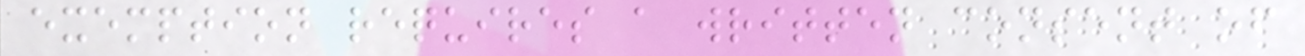exemption requires a written consent of
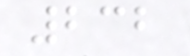232
